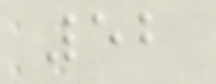52
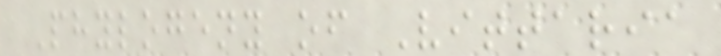Phylogeny of Vittaria
